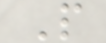P
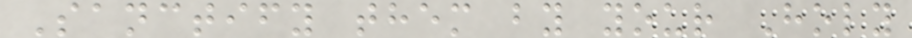Sanctify them by your Holy
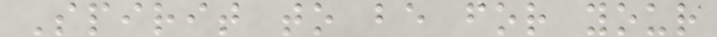Spirit to be for your
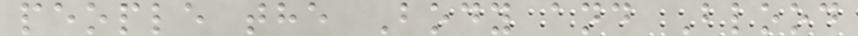people the Body and Blood
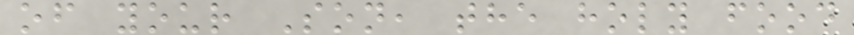of your Son, the holy food
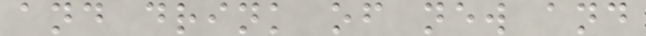and drink of new and
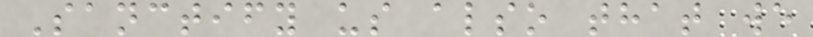Sanctify us also that we
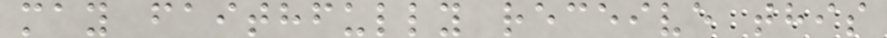may faithfully receive this
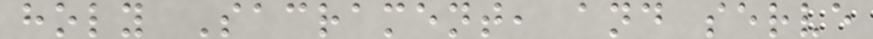holy Sacrament, and serve
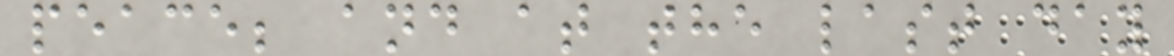peace; and at the last day
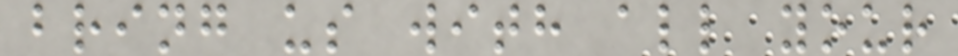bring us with all your
